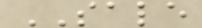SALE
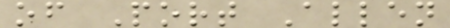of Port Allen
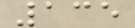135
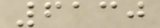6130
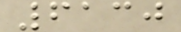6130
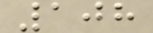108
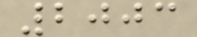2003
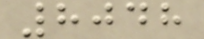8048
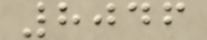8046
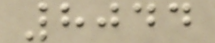8044
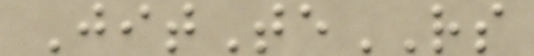JitTeRS
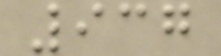937
